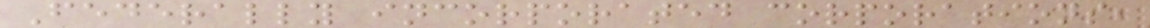Federally incorporated corporations,
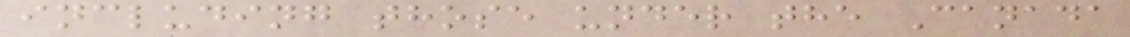including those under the Canada
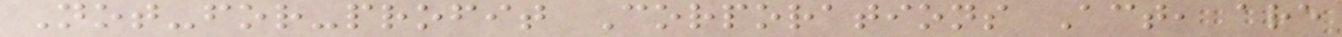Not-for-profit Corporations Act, are
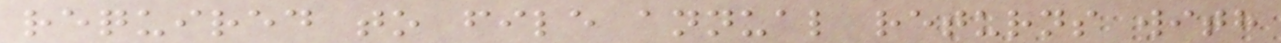required to file annual returns with
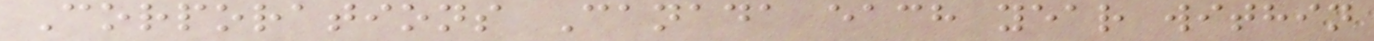Corporations Canada each year within
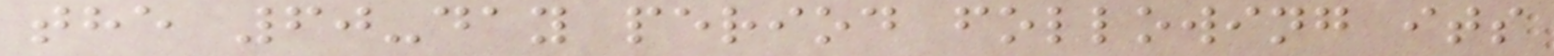the 60-day period following its
